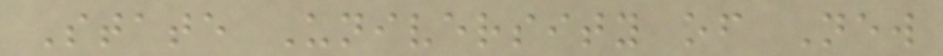State University of New
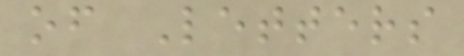of Letters
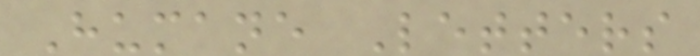Humane Letters
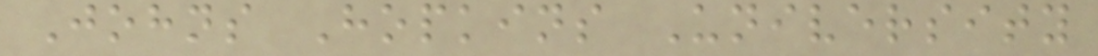Johns Hopkins University
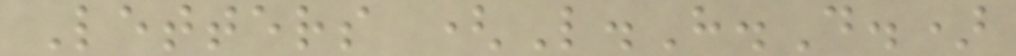Letters (L.H.D.)
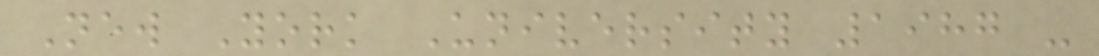New York University 1987 -
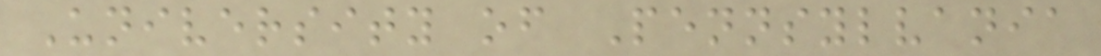University of Pennsylvania
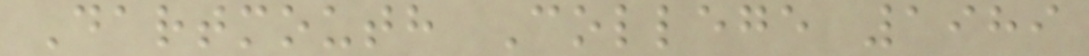Dartmouth College 1989
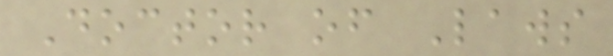Doctor of Laws
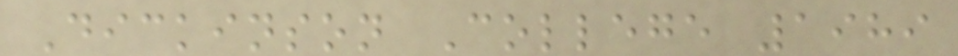Dickinson College 1989
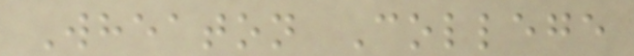Wheaton College
